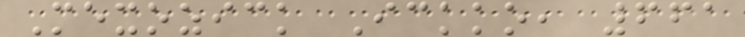Mexozick Ickko, 661
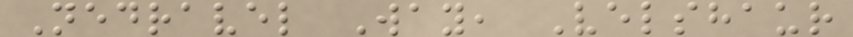Nedravel Way, Velshaur
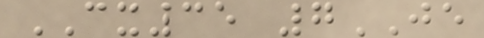CX35 7JE
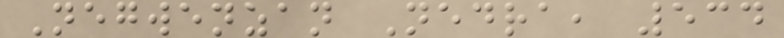Negwenzan Nedra, 534
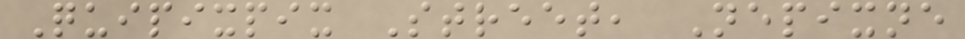Quipixpix Street, Nepixne
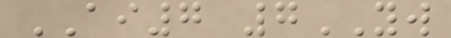AI7 7YW
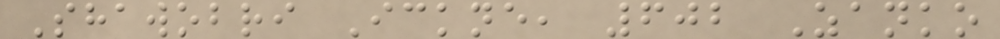Shawobri Ickne, 602 Zanko
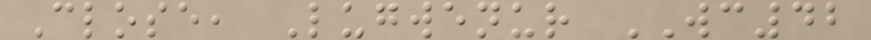Close, Lugwenur WC42
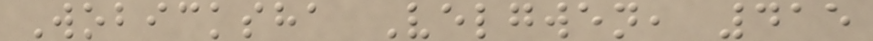Wobicksha Velgwen, 415
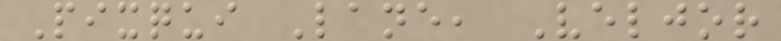Pixqui Lane, Veljor
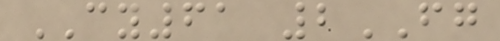CY61 2FG
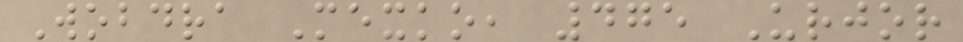Wobdra Mexko, 475 Urjor
